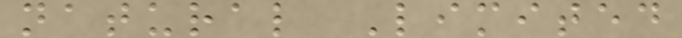natural Limited
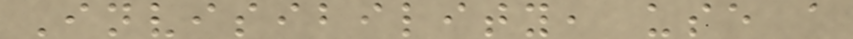Invisibility, use a
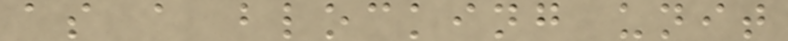as a blocking unit
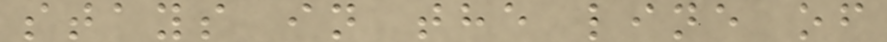stays in the line of
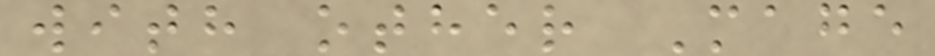with other Mage
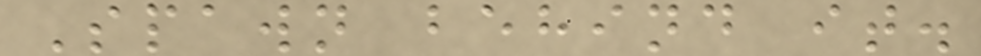Spawn behind it.
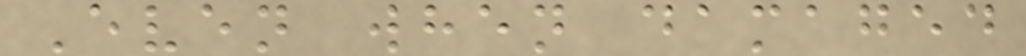Even when damaged
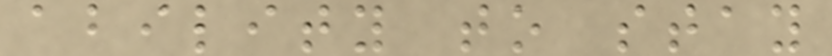ability to stay
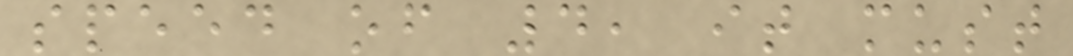speed of 4, it must
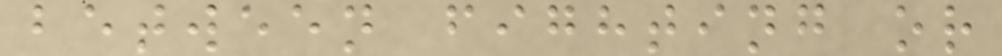between fighting or
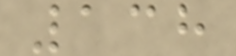138
